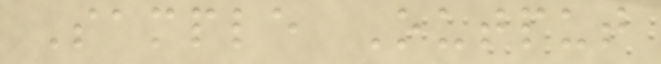Sample Output
